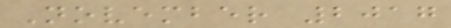November 2017
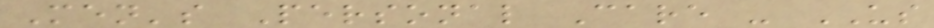Men's Personal Care - US
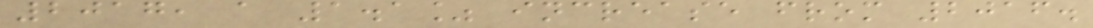2017, a 1.1% increase from 2016.
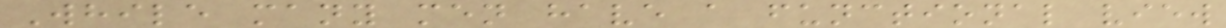While many men have a functional view
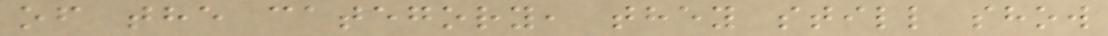of the category, they still show
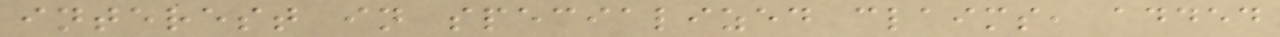interest in specialized claims, added
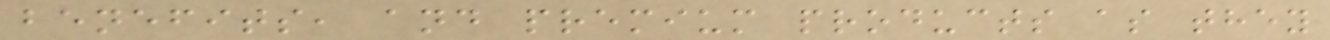benefits, and premium products as they
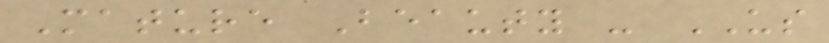Mature Beauty - US
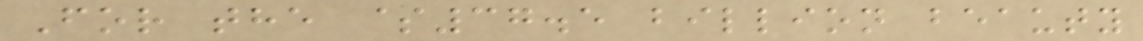For the $37.5 billion beauty
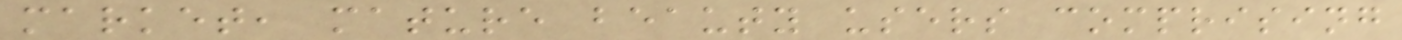market, mature beauty users comprising
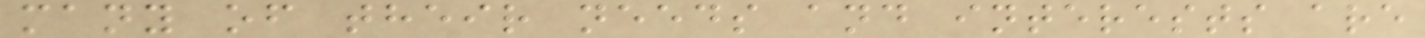many of their needs and interests are
